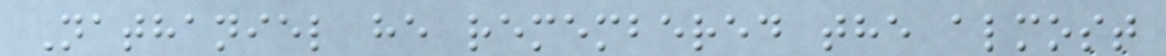Nathaniel he remembered the almost
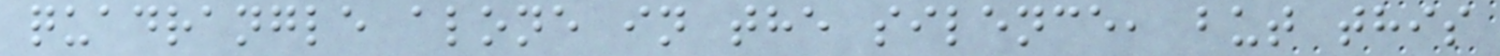quadrangle alone in the silence, but this
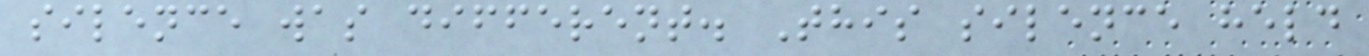silence was different. This silence held
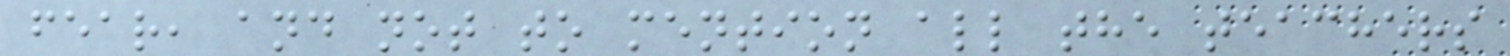fear, and not to mention all the teachers
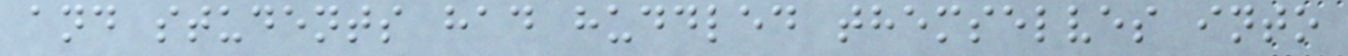and students had huddled themselves into
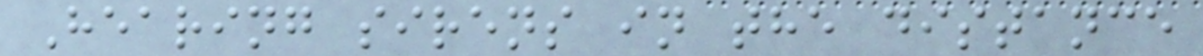Hearing sirens in the distance
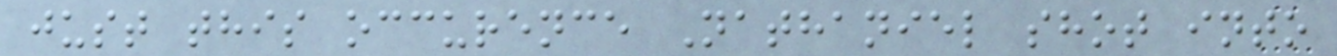just this occurence Nathaniel shot into
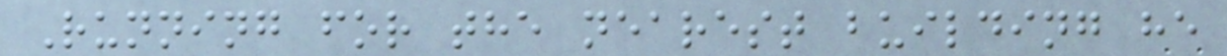Running for the nearest building he
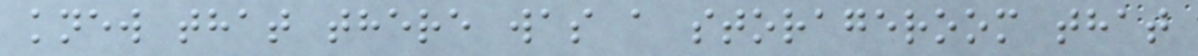knew that there was a storageroom that
